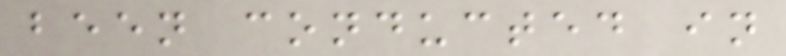been conducted in
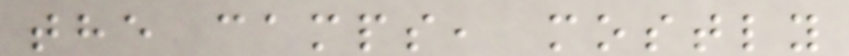the camps, mostly
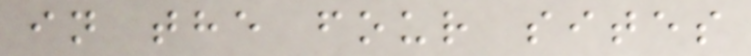in the four sites
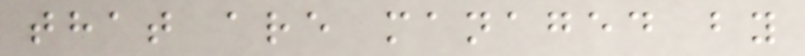that are managed by
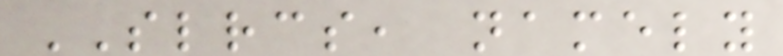SLRCS, namely
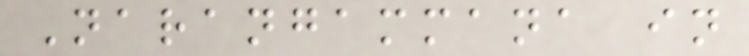Narangammana in
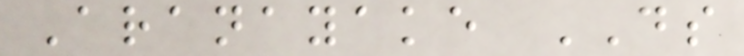Aranayake DS
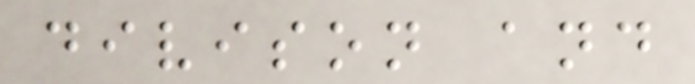divison and
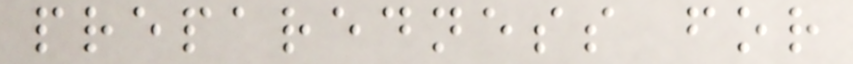preparedness for
